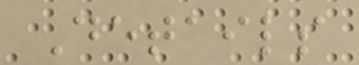Details
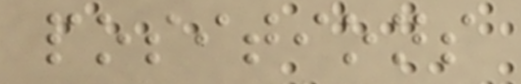positions
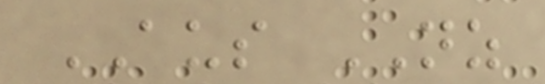AUS NZ
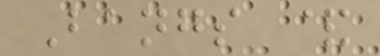Bangs &
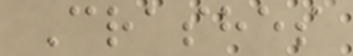Crashes
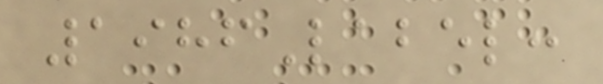1986Label:
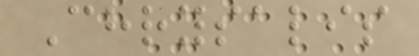Chrysalis
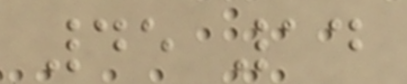45 14
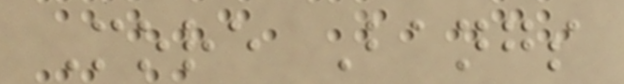More Bangs
